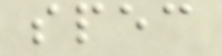spec
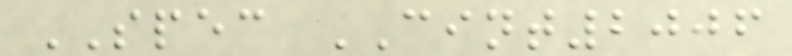SPEC CINT2006
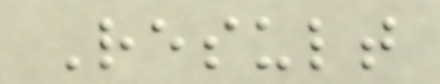Result
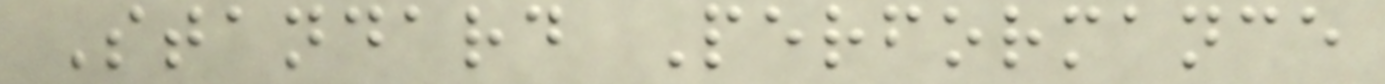Standard Performance
